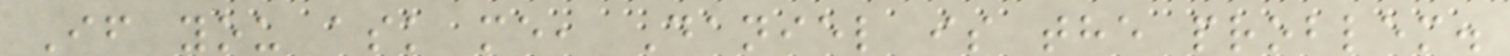If you ask me, Daniel is the problem.
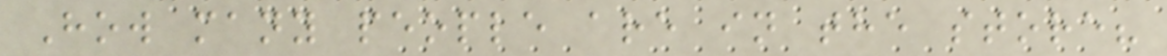How many people are in the store?
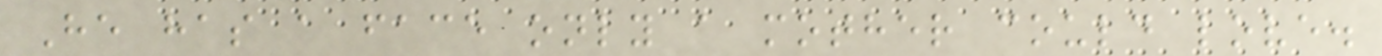He has a face only a mother could love.
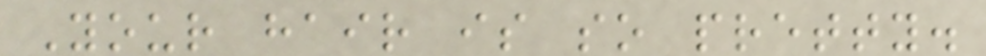Your hair is so pretty.
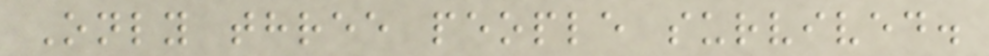Only three people survived.
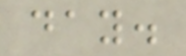day.
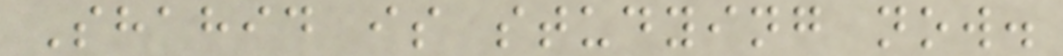Shahid is studying now.
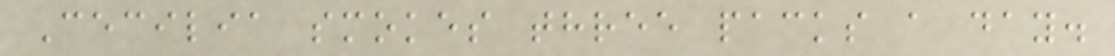Cecilia smokes three packs a day.
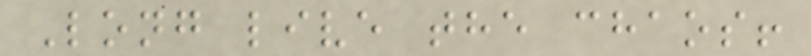Long live the chaos!
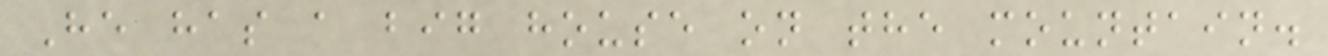He has a big house on the mountain.
